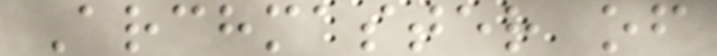Archmaster of
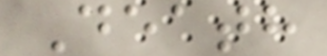Death
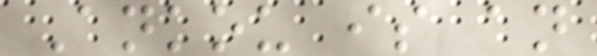Ankou is an
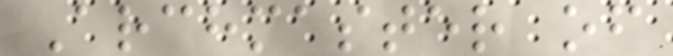Archmaster of
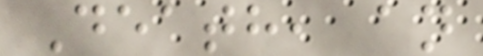Death, an
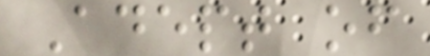Adept of
